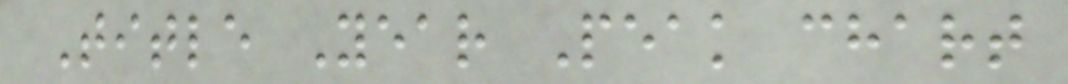Title Year Peak chart
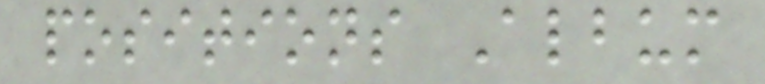positions Album
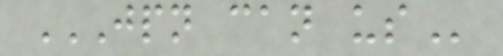JPN CAN US
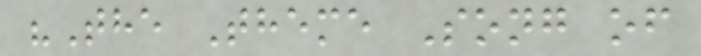"The Theme Song of
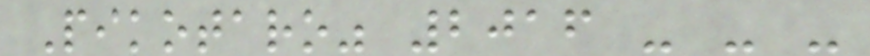Pikotaro" 2016 - - -
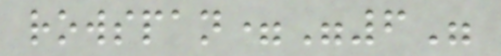rowspan="6"
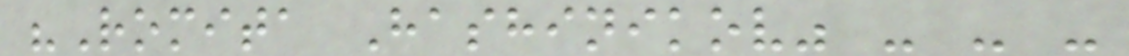"Romita Hashinikov" - - -
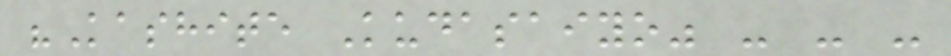"Kashite Kudasaiyo" - - -
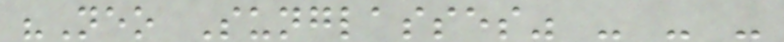"Neo Sunglasses" - - -
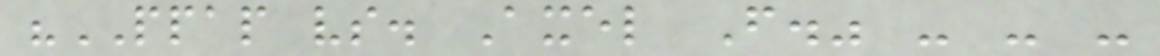"PPAP vs. Axel F." - - -
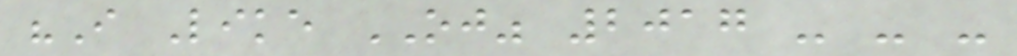"I Like OJ" 2017 - - -
